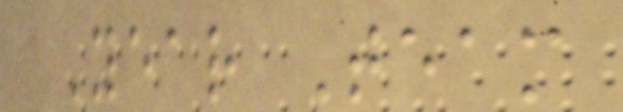Year Team
